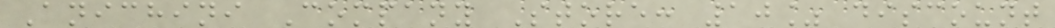Anichini Company Store: 10% discount
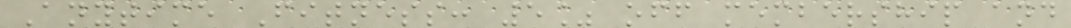Anytime Fitness: 5% off membership and
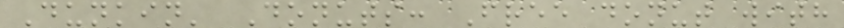Dunkin' Donuts: Free donut with
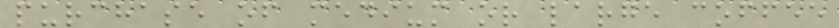purchase of medium or large coffee
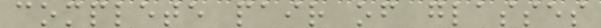complete pair of glasses
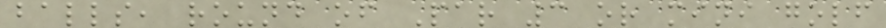balls, round of Par 3 or mini golf
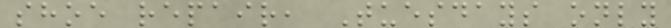shoe repair, Tuesdays only
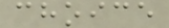choice
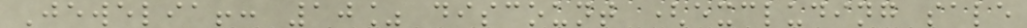Jewelia!: 10% discount (excluding sale
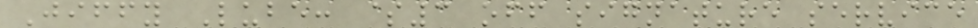Jiffy Lube: $3 off signature service
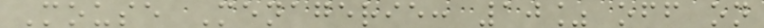Mouse Menagerie: 10% off on
